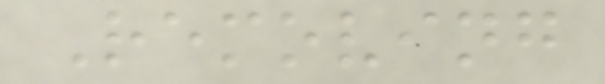Removing
